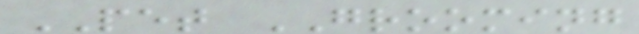PET GROOMING
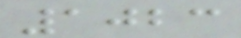1023
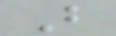B
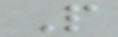P
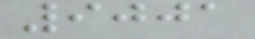9001
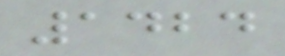1424
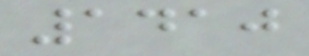1410
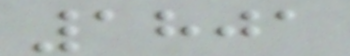1801
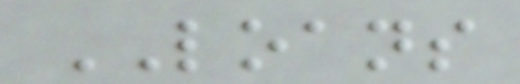LOANS
